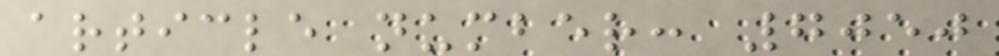article number: 7050
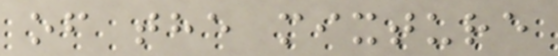of the mixture
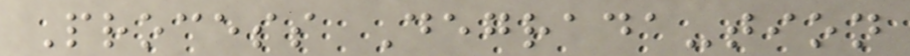Process Degrada-tion
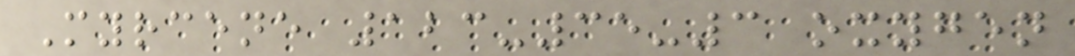Myrcene 123-35-3 oxygen
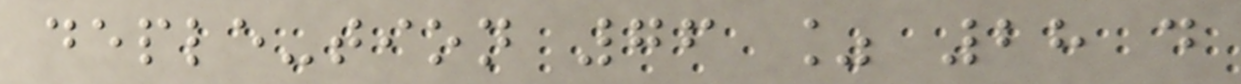deple-tion 76 % 28 d
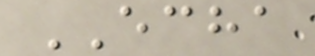ECHA
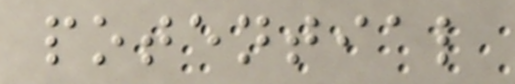potential
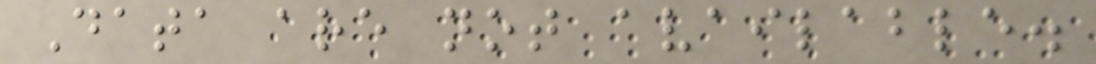Data are not available.
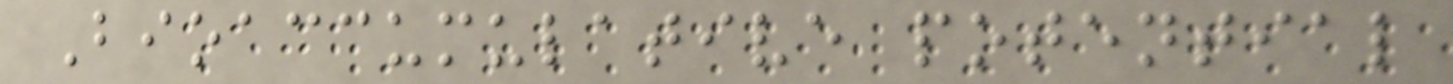Bioaccumulative potential
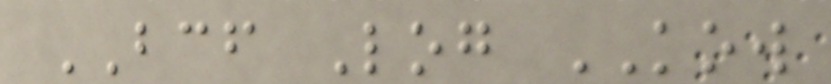BCF Log KOW
